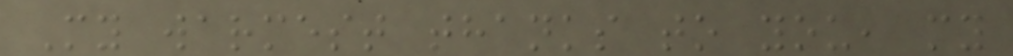My warmest thanks to you, my
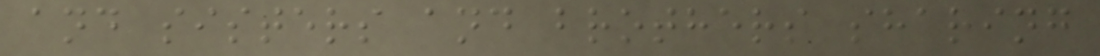and sisters and brothers sharing
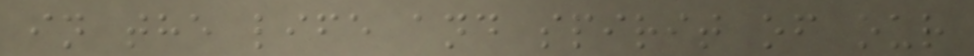in the life and spirit of our
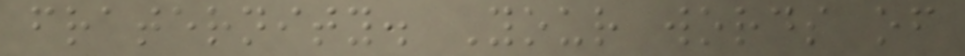fraternity. Your words of
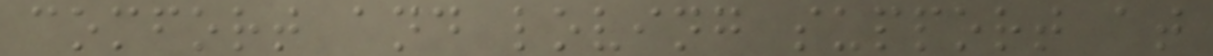comfort and loving support at
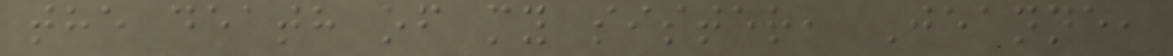the death of my sister, Jeanne,
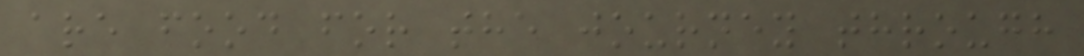are food for the journey through
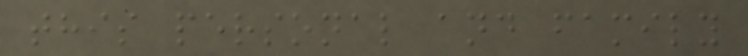this personal and family
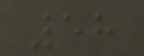58
